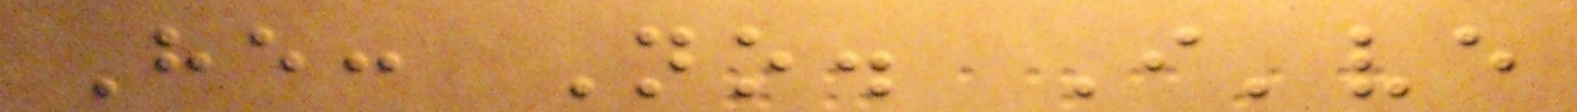He: No. I've
